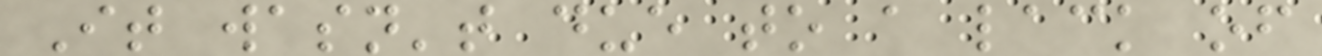It wasn't due to a lack of
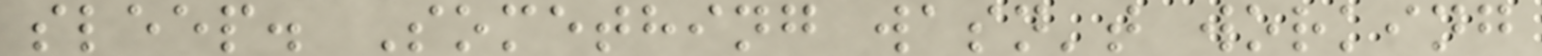sleep. Something wasn't working
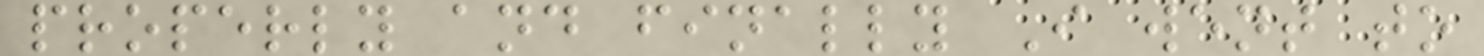properly and finally I went to
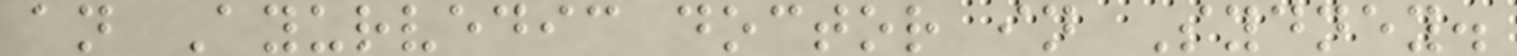an Ayurvedic doctor in Sydney.
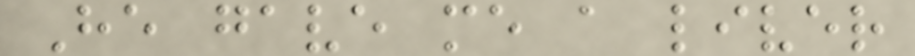He gave me a liver
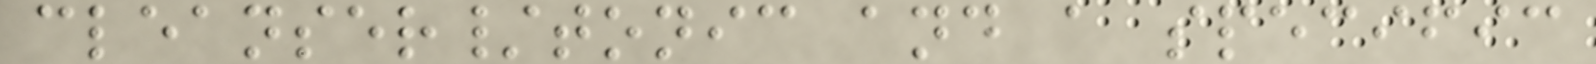cleanser/tonic and a specific
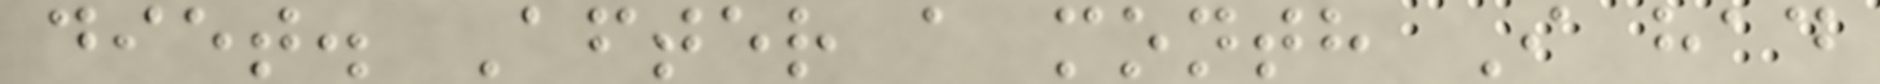diet. After a month I had
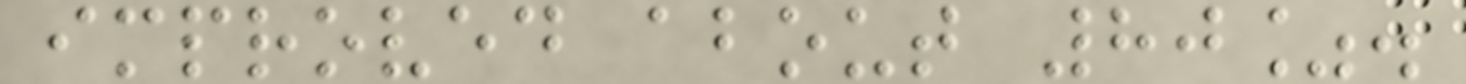improved about 80%.
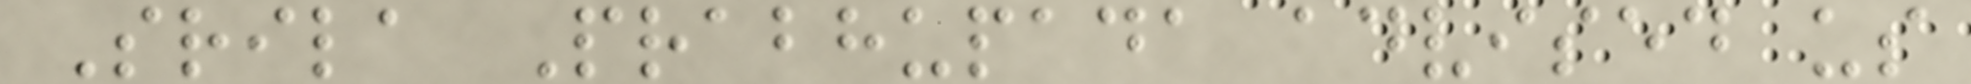Srila Prabhupada advised us
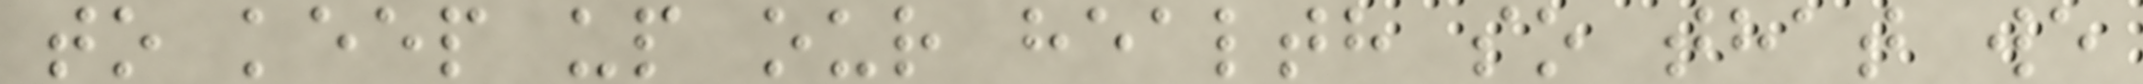to keep up our health so that we
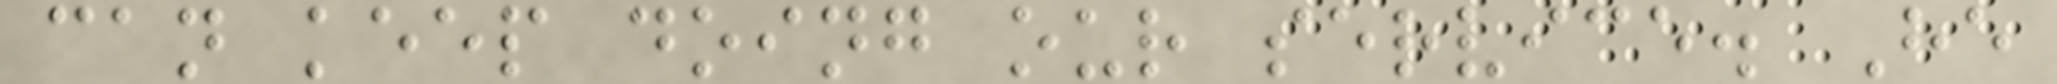can keep doing our service. He
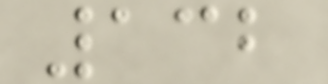132
